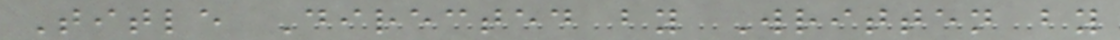Title Directed by Written by
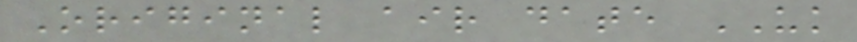Original air date UK
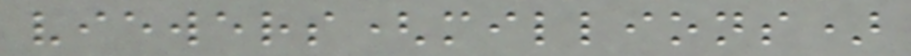viewers(millions)
